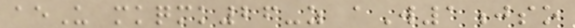aeU mkqmk26-z aW1jso
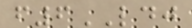f6LDJ
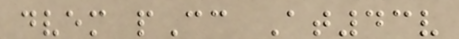dvem pCc At43v
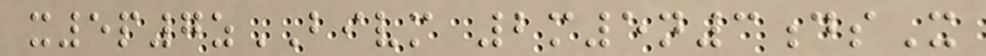x5p7zBIVM 2m5n3dsX
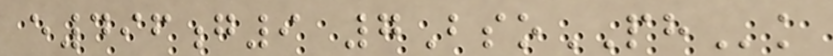e496g9 7BsoPHk
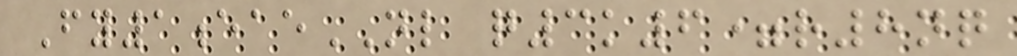Fy1eaeNL q3k6=r8nq
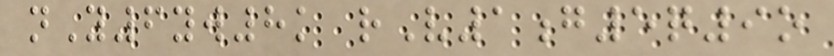nY6yw8k rV1g5q9o
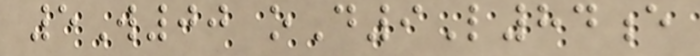5W00 oD9L84e
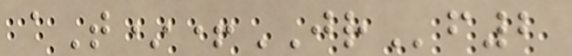aT*+JRf2
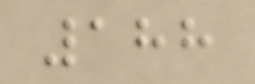188
